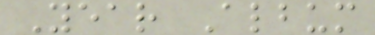Year Album
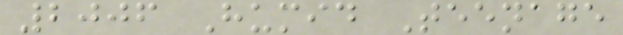2006 Humid Teenage
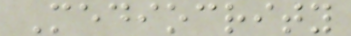Mediocrity
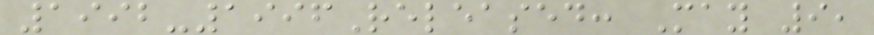1992-1996Released: May 9,
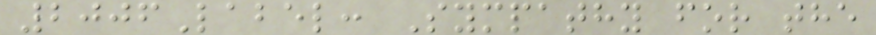2006Label: Sympathy for the
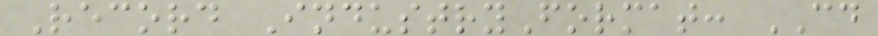Record IndustryFormat: CD
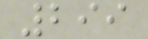299
